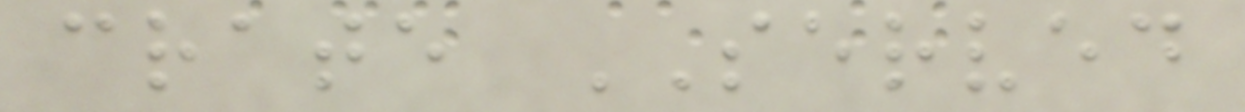crate SERVED
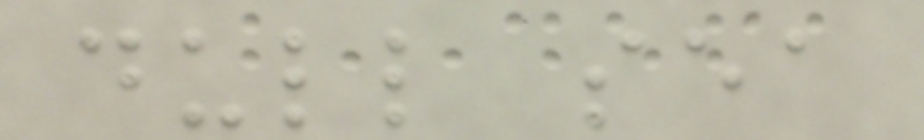dull sea
